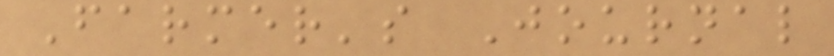Farmer's Journal
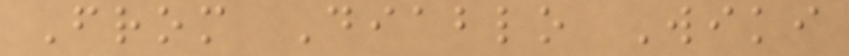From Diablo Wiki
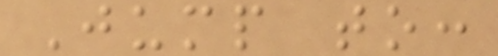Jump to:
